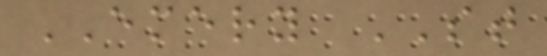EMERY ST
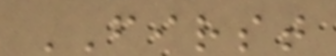FIRST
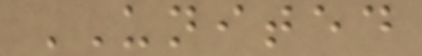UNITED
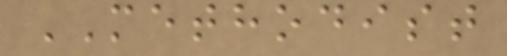METHODIST
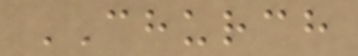CHURCH
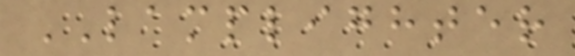LAMPLIGHTER
